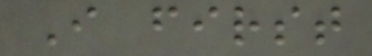I first
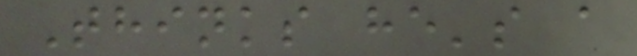Thinks he's a
